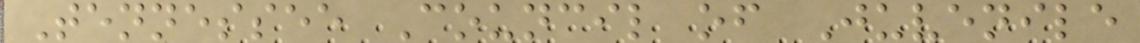Tennessee Council of Juvenile
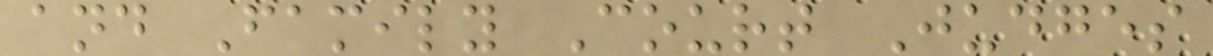and Family Court Judges
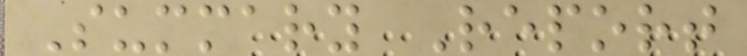Summary Report
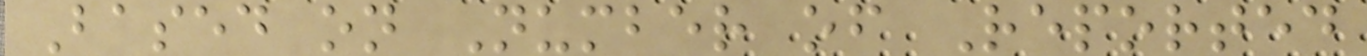Based on Number of Reported
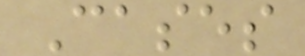Cases
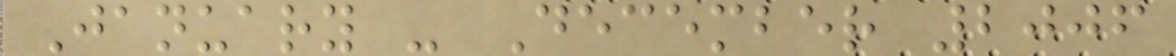January - December 2006
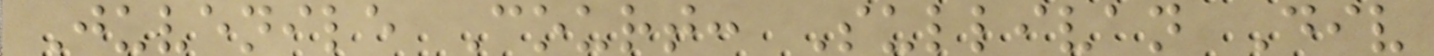Juvenile Court: Sullivan Div
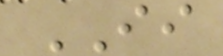II
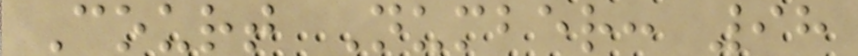Court Number: 98
